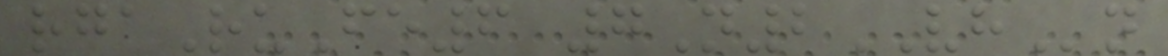rgaRuFe6 7N2VHn
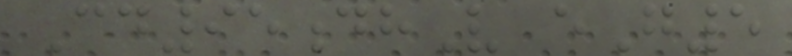Cd95dhV eG5
